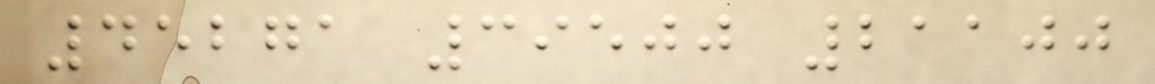45271 39500 21100
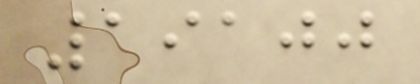19100
